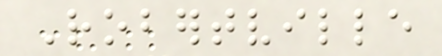Robertville
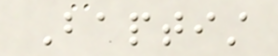Baptist
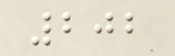202
